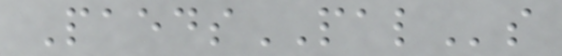PaedsPALs
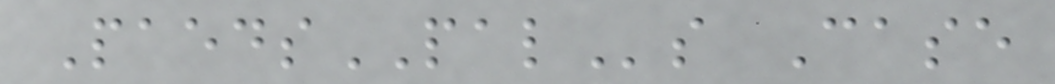PaedsPALs Case
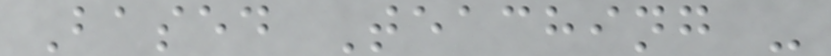Based Teaching -
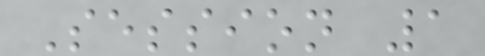Session 1
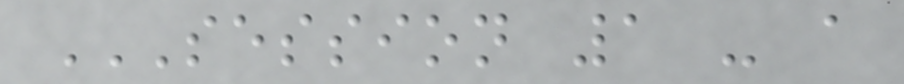SESSION 1 - A
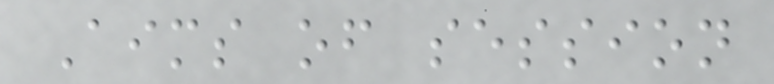Aims of session
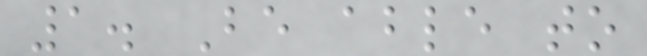1. Be able to
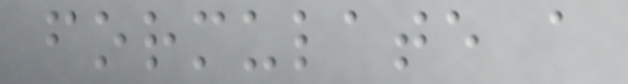formulate a
